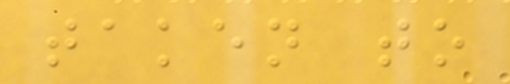taken to
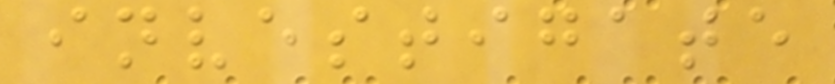investigate
